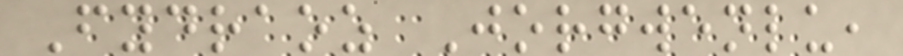Fydraoz Jorgwenlu,
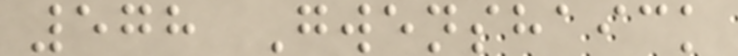578 Gwenshaick
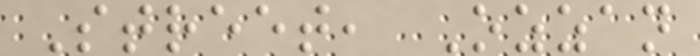Street, Ozzan
